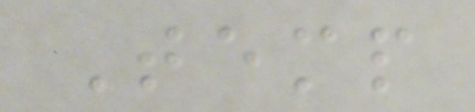Temp
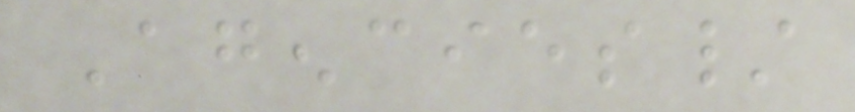Agencies/
